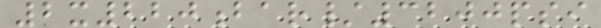2x220bar/3200psi
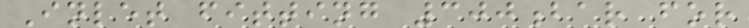Inlet fitting 300bar for
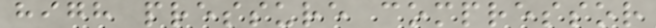high pressure compressor
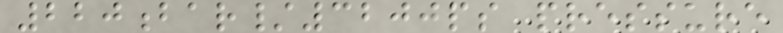220bar/3200ps pressure
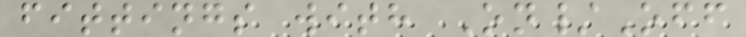fittings with On/Off
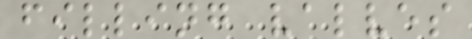filling valves
